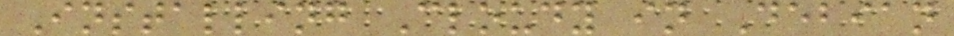Installing Cloudy in Debian
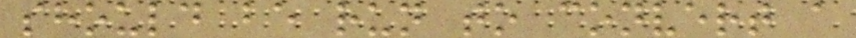should be run to convert a
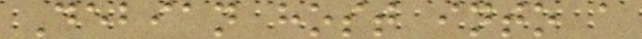Debian host into a
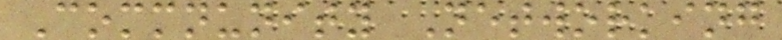Commnunity Networking
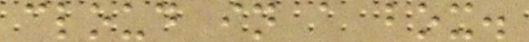cloud in a box.
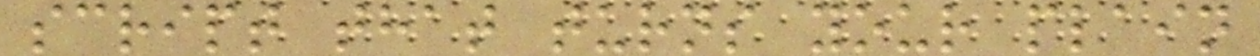script that turns your plain
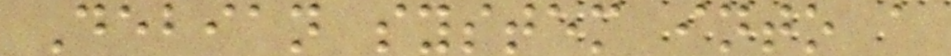Debian system into a
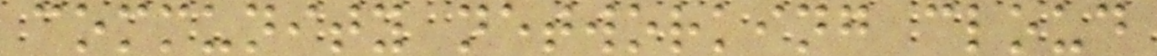community networking cloud
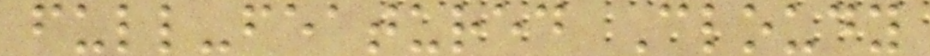full-featured Cloudy
